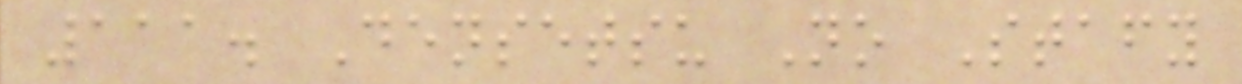111. Densetsu No Stafy
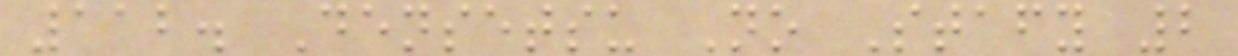112. Densetsu No Stafy 2
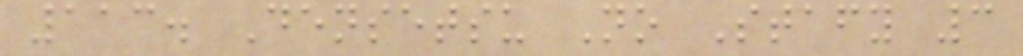113. Densetsu No Stafy 3
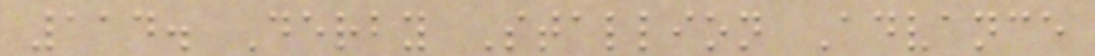114. Derby Stallion Advance
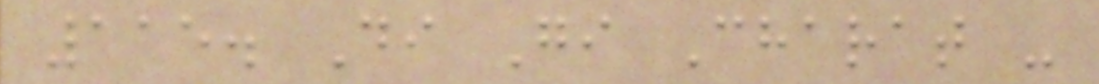115. Di Gi Charat -
